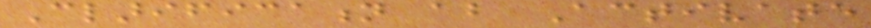Clarification about Activate
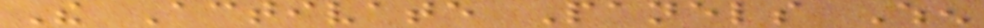The Activate Panels When
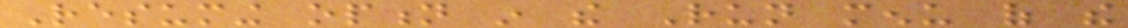Resuming option in the Run menu of the
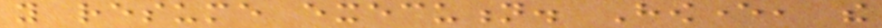you resume execution. However, the
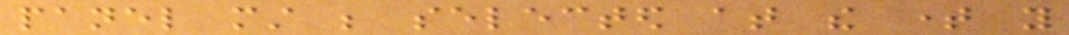panel must be selected at the time you
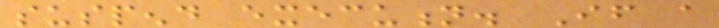suspend execution. If a
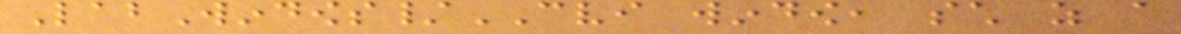LabWindows/CVI window, such as a
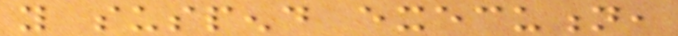you suspend execution,
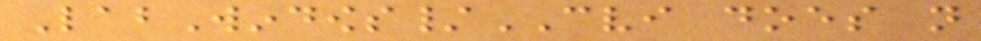LabWindows/CVI does not
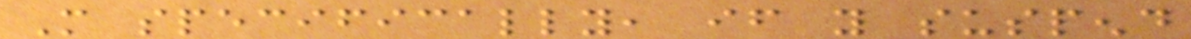More specifically, if you suspend
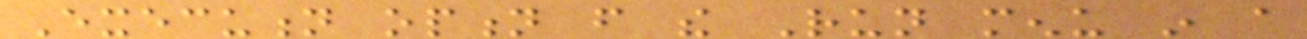Execution option from the Run menu in a
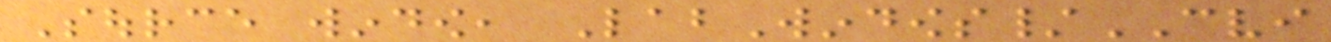Source window, LabWindows/CVI
